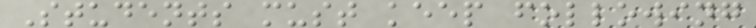Students must keep following
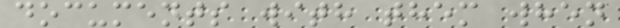documents with them when
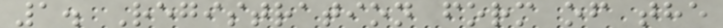1. Registration form of the
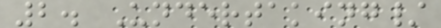2. Undertaking/
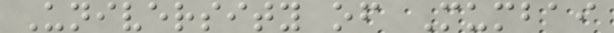University of Mumbai
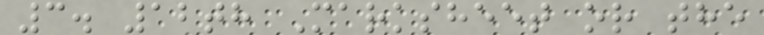3. 12th Marksheet or the
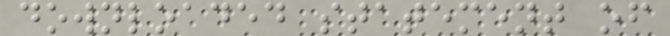downloaded statement of
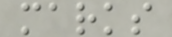marks
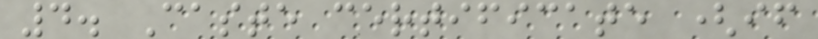4. Caste certificate (if
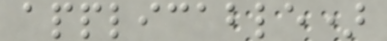applicable)
